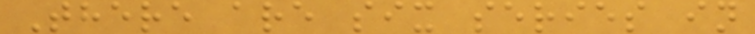There are six series in
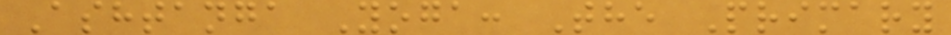Ashtanga Yoga: The Primary
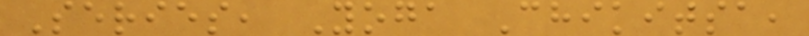Series, Yoga Chikitsa,
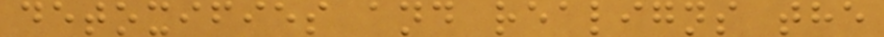detoxifies and realigns the
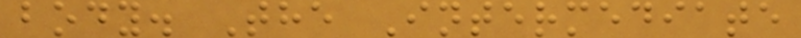body. The Intermediate
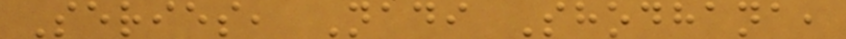Series, Nadi Shodhana,
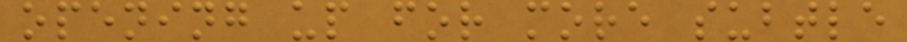opening up for more subtle
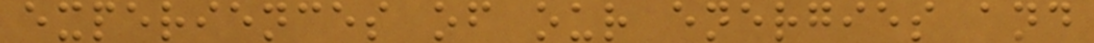experiences of our energies and
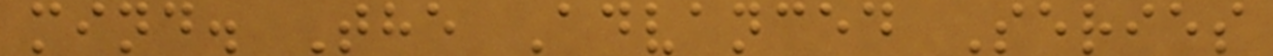mind. The Advanced Series
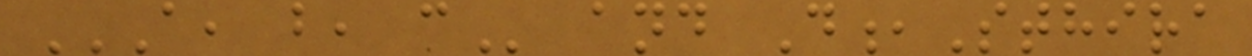A, B, C and D,Sthira
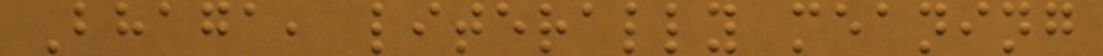Bhaga, literally meaning
